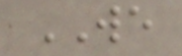WE
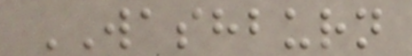WASHBURN
